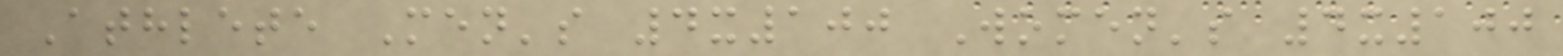Athlete Men's 4x100 Women's 4x100
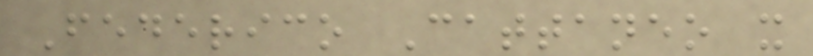Federico Cattaneo x
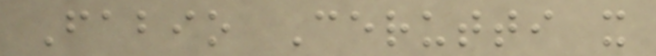Fabio Cerutti x
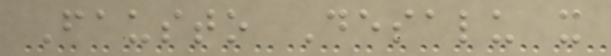Fausto Desalu x
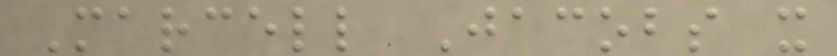Marcell Jacobs x
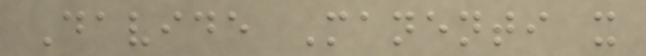Davide Manenti x
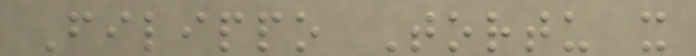Filippo Tortu x
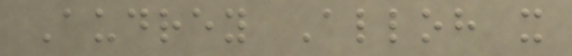Audrey Alloh x
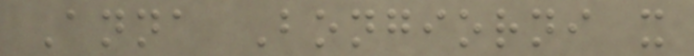Anna Bongiorni x
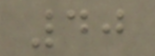40
